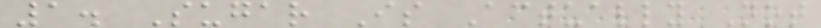1. Sugar Is Actually Not
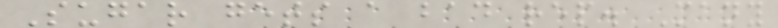Sugar gets a bad rep. Many
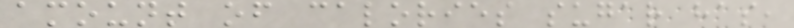amount of calories sugar has,
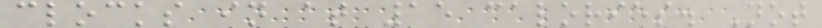clocks in at 15 calories. Not
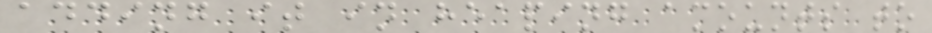adding it in heaping amounts to
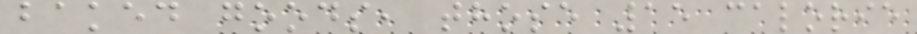baked goods, those 15 calorie
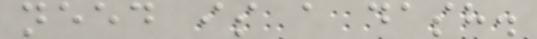need is a dash.
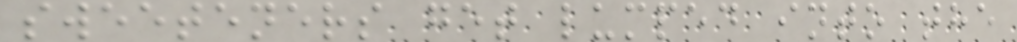sweeteners get lumped into the
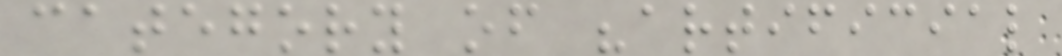category of "artificial
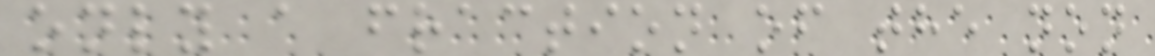only a fraction of the non
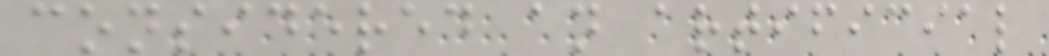considered an artificial
